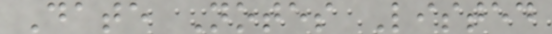Date Notes Listed
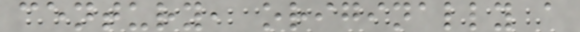century, originally a
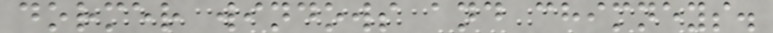dormer windows and chimneys.
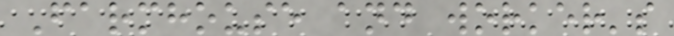Farmhouse and worker's
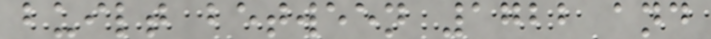built between 1722 and
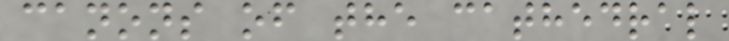canons of the cathedral
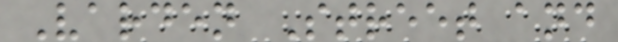Varden Street and
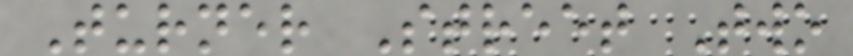Turner Street Two
